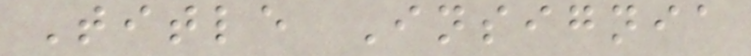Title Insignia
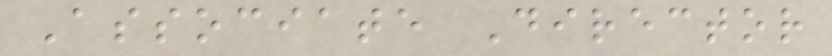Associate Director
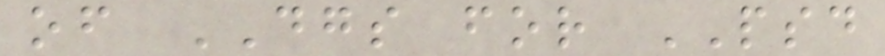of DGS for PSD
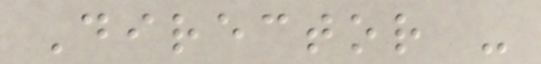Director -
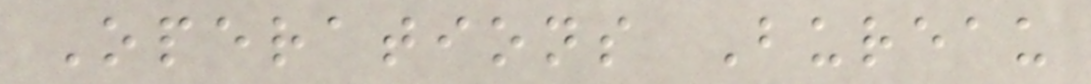Operations Bureau
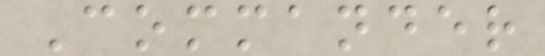Commander
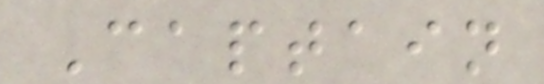Captain
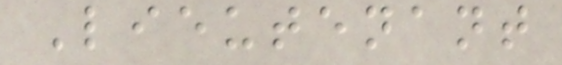Lieutenant
